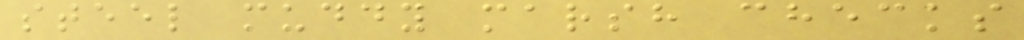steel muddy marsh checks
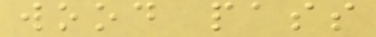wood pass
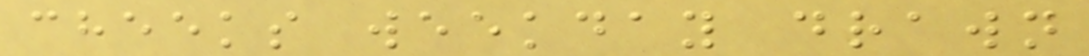cheeks weekday drawn
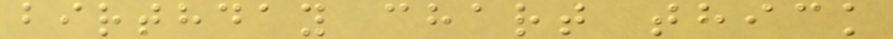birthday chart thick
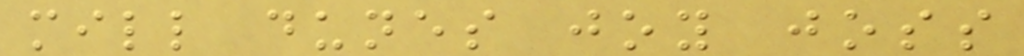mill dunes joy joss
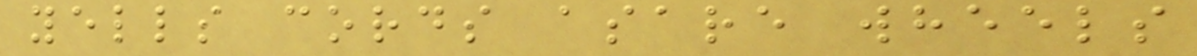yells cords asare wheels
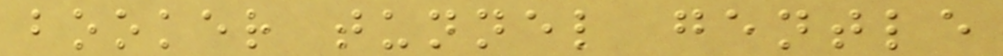booker tunnel gentle
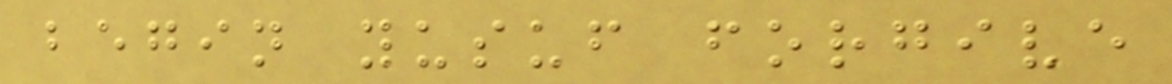begin yusuf forgive
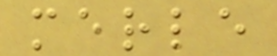merle
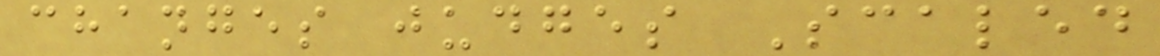changes judges Scaled
